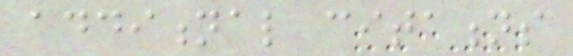additional citations
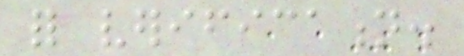for verification.
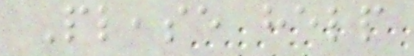Please help
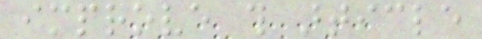improve this article
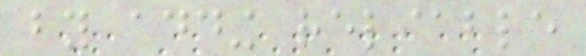by adding reliable
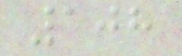108
